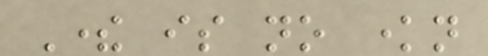There is no known
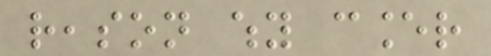reason why cancer
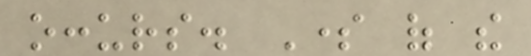occurs. Some of the
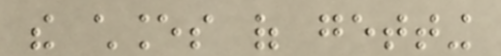the chances of getting
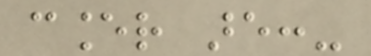cancer are:-
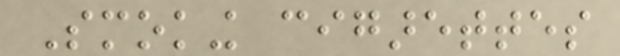Smoking cigarettes
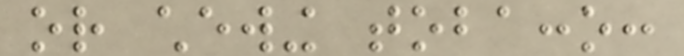or chewing tobacco:
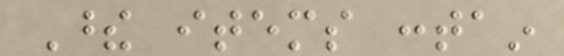These items contain
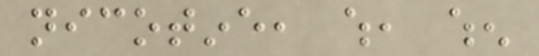nicotine, which, when
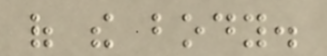of the body.
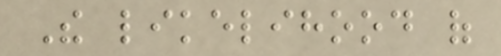The likelihood of
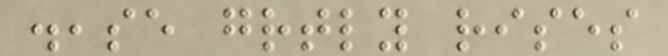disease greatly rises
